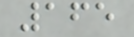165
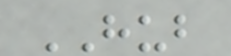HUB
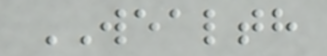WEALTH
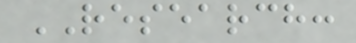RESEARCH:
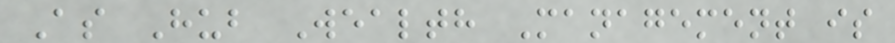As Hub Wealth Management is
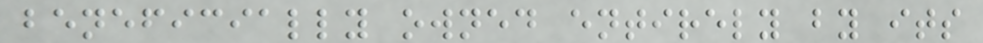beneficially owned entirely by its
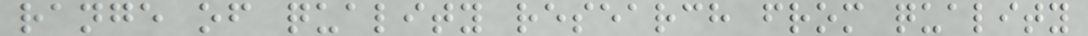range of quality research from quality
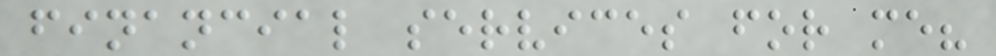financial services for me?
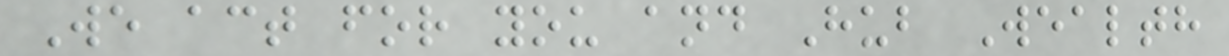We act for you and Hub Wealth
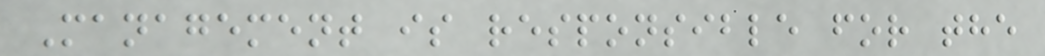Management is responsible for the
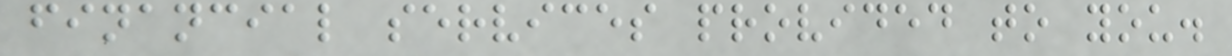financial services provided to you.
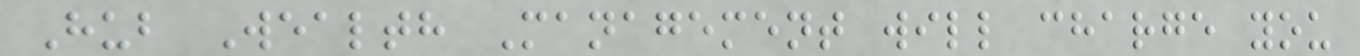Hub Wealth Management will charge you
